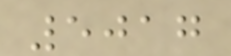5017
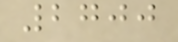2700
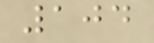104
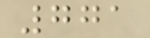771
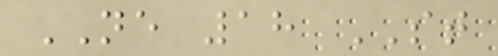NE 18 ST
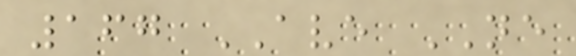167 AVE NE
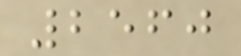2560
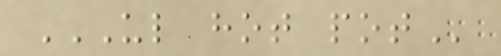UL HOT POT
